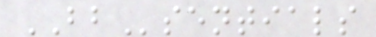BBsentials
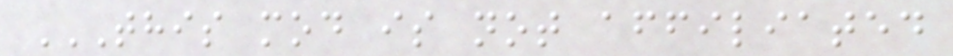THIS MOD IS NOT AFFILIATED
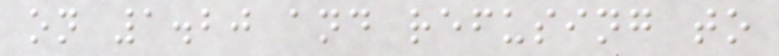on 1.20 and refusing to
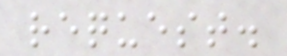request.
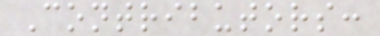Contributors:
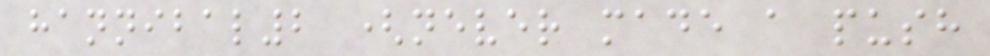hannibal2 (never made a push
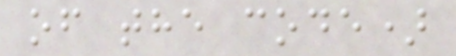of the code)
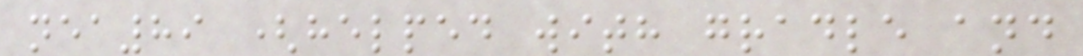nea89 (helped with gradle and
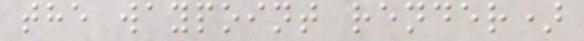the waypoint render)
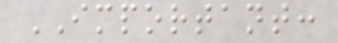IMPORTANT:
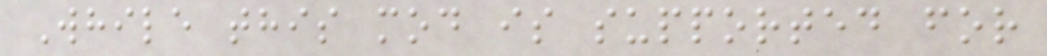While this mod is supported for
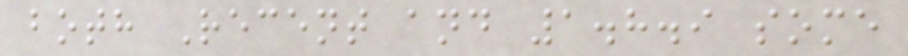both Recent and 1.8.9 some
